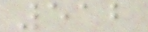512
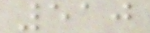510
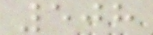508
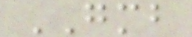GMB
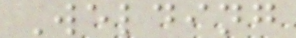Welding
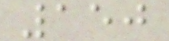150
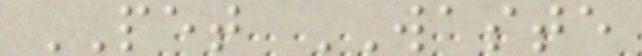PET WASTE
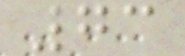73
